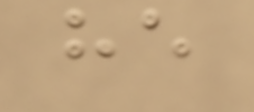he
